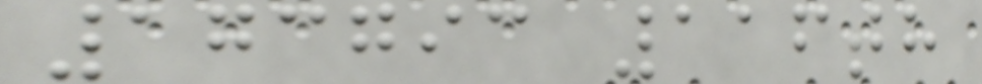173793 116th
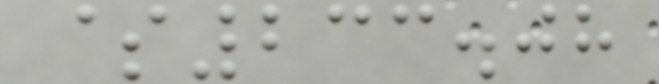$233.08
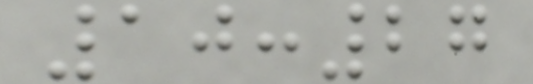10:27
